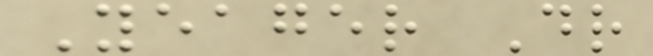Yeager Dr
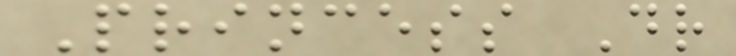Princess Dr
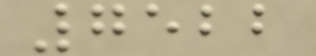7522
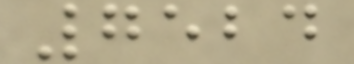7524
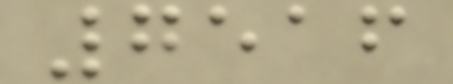7516
